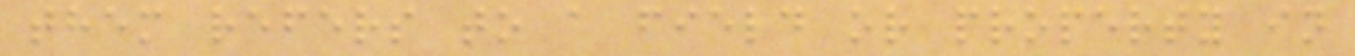them refers to a field or property in
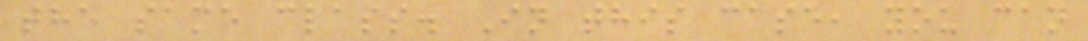the same class. In this case, you can
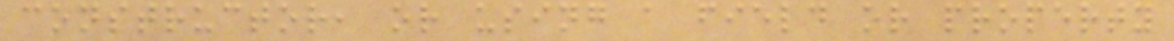constructor, or using a field or property
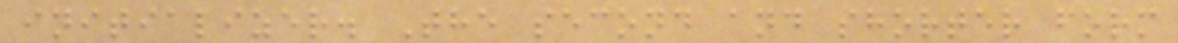initializer. The second and shorter form
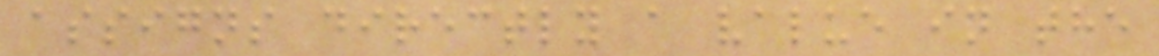assigns directly a value in the
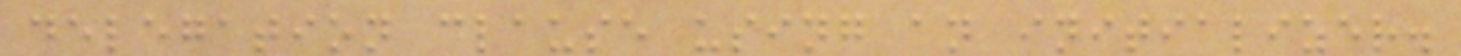delegation clause using an initializer.
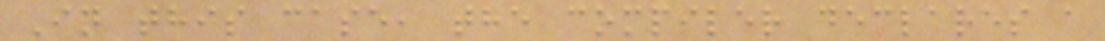In this case, the compiler declares a
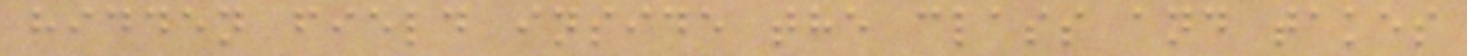hidden field inside the class and takes
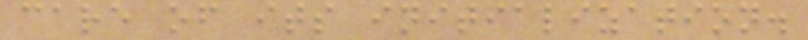care of its initialization.
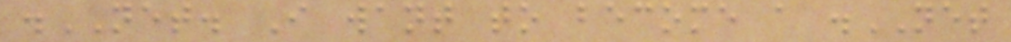.NET. I want to become a .NET
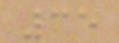35
